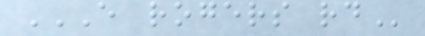E ROGERS RD
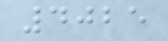4025
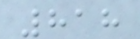818
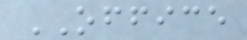OFFICE
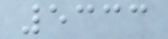5333
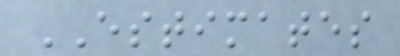ESTIMATES
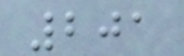201
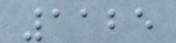1125
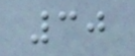30
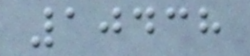10438
